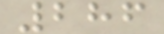286
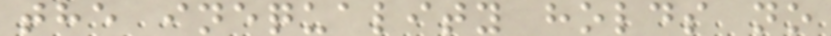the inequality holds no
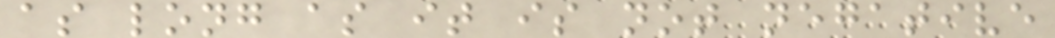as long as it is not negative
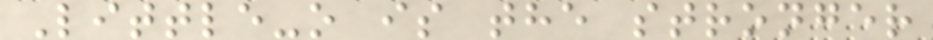Little-o is the stronger
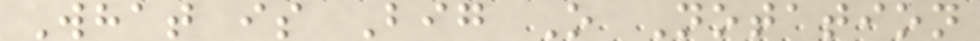What is Big O Notation
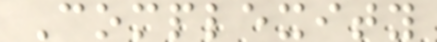Complexity
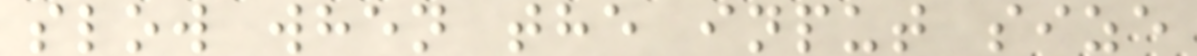slow when the input size
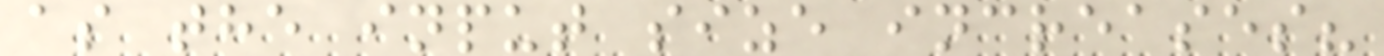as the input size increases?
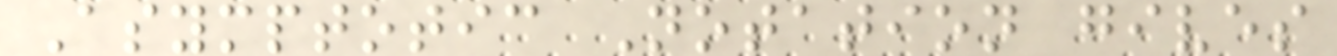Asymptotic Notation gives
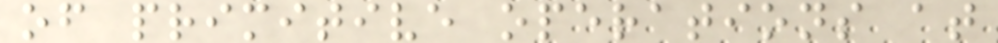of primitive operations at
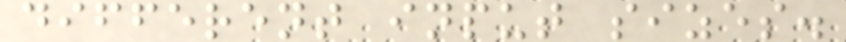different input sizes.
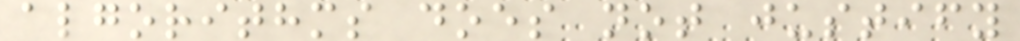algorithms does not justify
